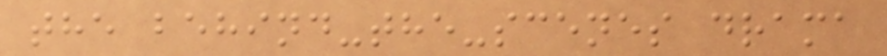the behind-the-scenes drama
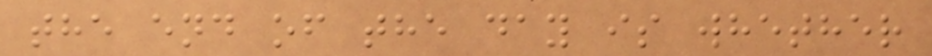the end of the day is whether
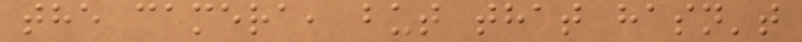the camera, but that hasn't
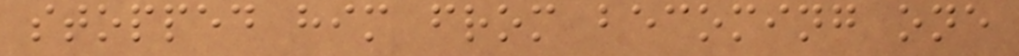stopped him from becoming one
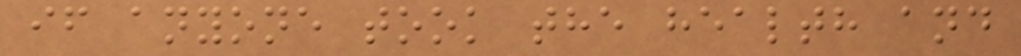if anyone took the health and
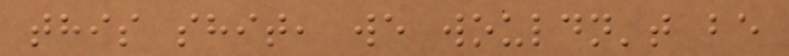this shit, we wouldn't be
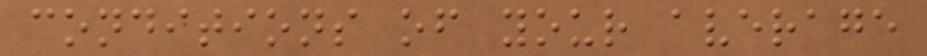conditions of your average
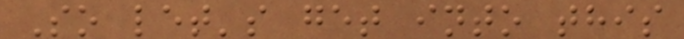So let's get into this
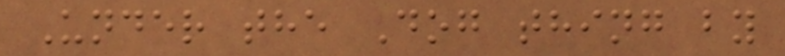Under the Dog thing by
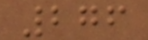276
